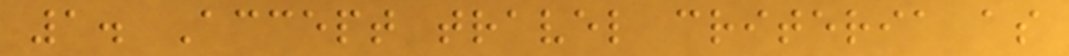1. Accept travel criteria as
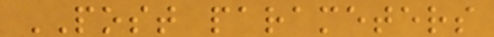POST parameters
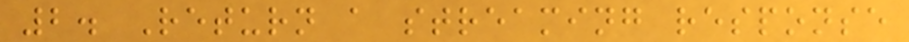2. Return a streaming response
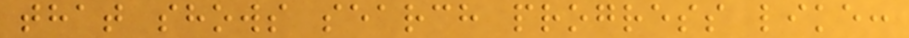that shows search progress like:
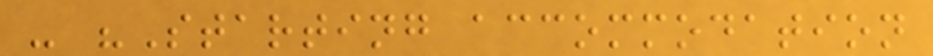- "Starting accommodation
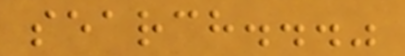search..."
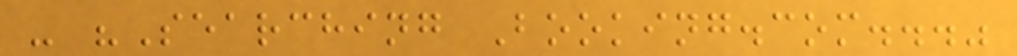- "Searching Booking.com..."
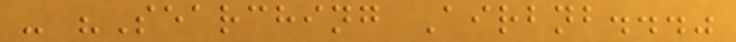- "Searching Airbnb..."
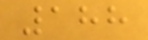188
